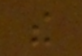the
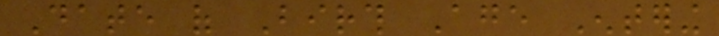Date of Birth Age Entering
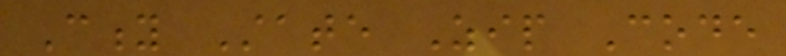City State Zip Code
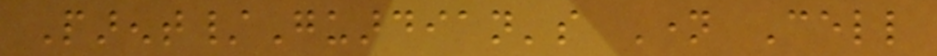Parent/Guardian's Name Cell
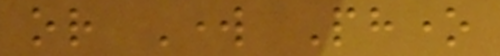or Work Phone
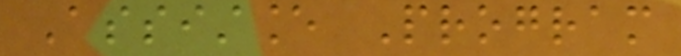Assistance Program
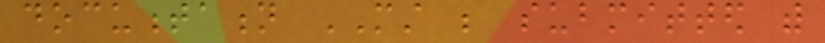documentation MUST be submitted with
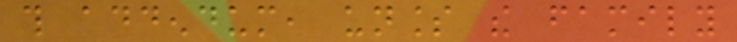this addendum, unless the family
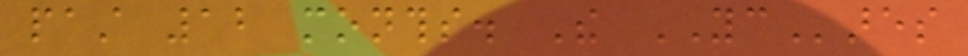past 12 months. The YCares
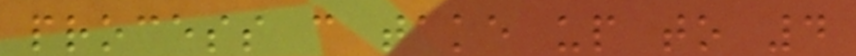process can take up to 4
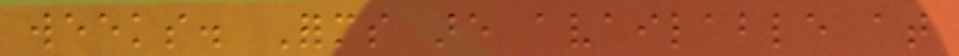weeks. Forms are available at
